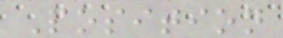Position
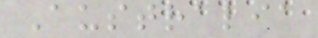Australia
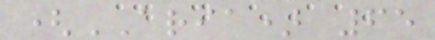(ARIA) 65
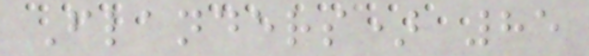Flanders) 85
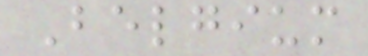Belgium
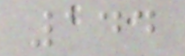144
